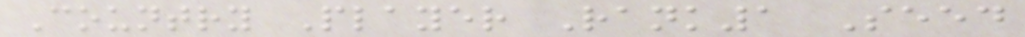Country Player Rank1 Seed
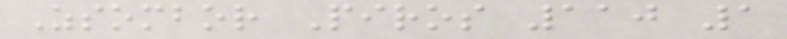Zsombor Piros 110 1
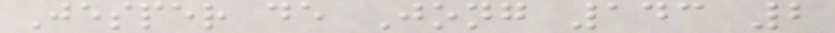Jesper de Jong 143 2
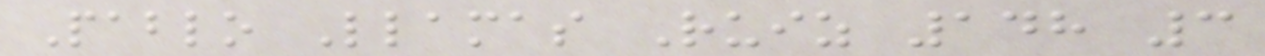Pablo Llamas Ruiz 148 3
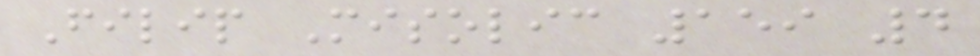Filip Misolic 159 4
